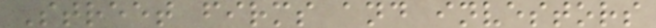Street firms and investors
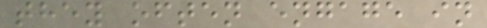they often engage in
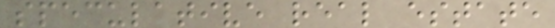speculative real estate
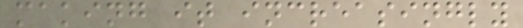making it increasingly
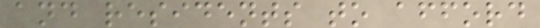and residents to afford
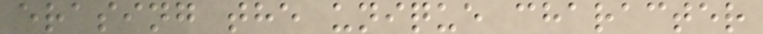erasing the unique character
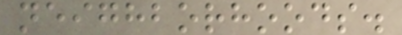neighborhoods.
